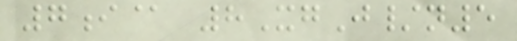7i@ 8XgJ/n5
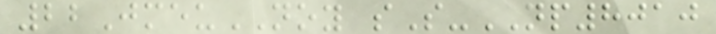22JmeuNOY sS-NP8010
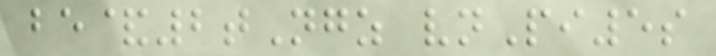be&2tNgz vnPi5s
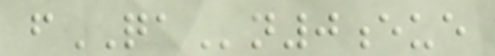fQAn0eue
